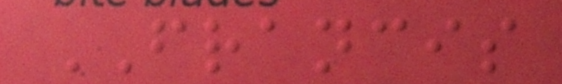FRANCIS
